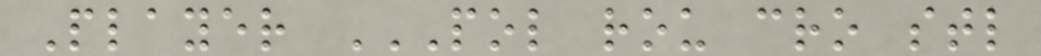Player POL ROU CRO STL
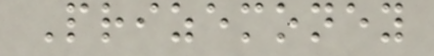Prizemoney
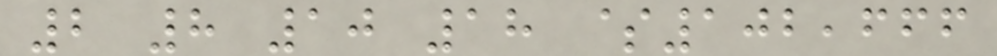2 8 10 18 $102,666
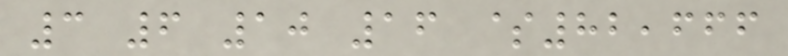3 6 10 16 $82,666
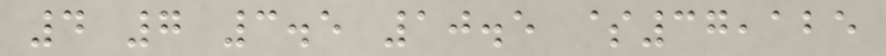4 7 3.5 10.5 $37,125
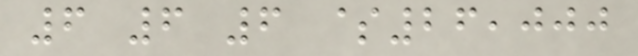6 6 6 $26,000
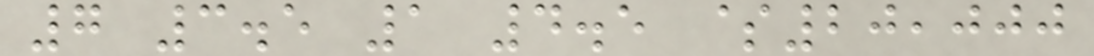7 3.5 1 4.5 $20,000
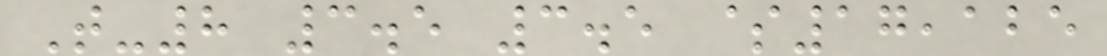T-8 3.5 3.5 $17,125
